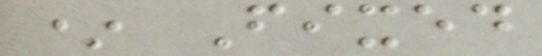* Fixed
